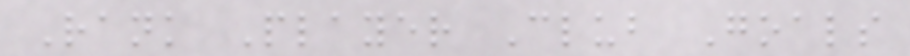Rank Player Club Goals
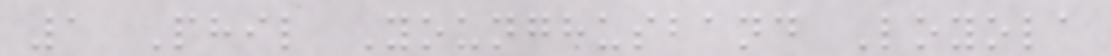1 Phil Younghusband Loyola
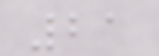21
